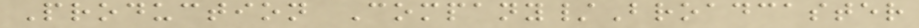Production Company/Broadcaster
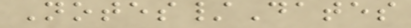Notes/Dates
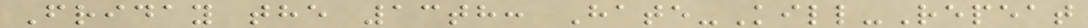Friday the 13th: Hate-Kill-Repeat
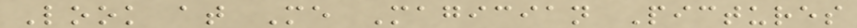Look at Me Magician Pictures
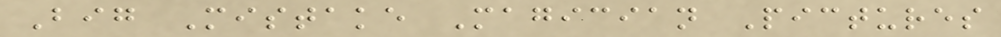Big Mistake Magician Pictures
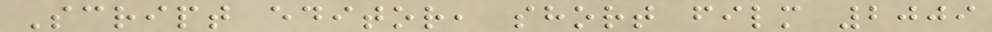Script editor, short film 2009
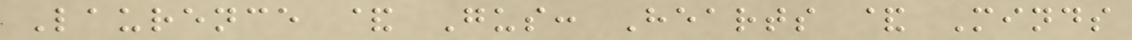Laurence & Gus: Hearts & Minds
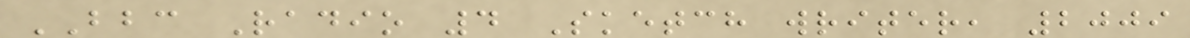BBC Radio 4 Sketch writer, 2009
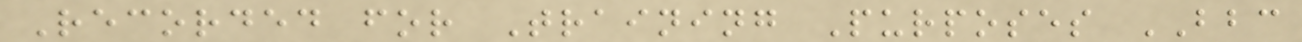Recorded for Training Purposes BBC
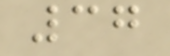37
